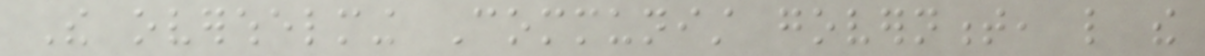The overwhelming Communist government, like the
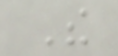The
